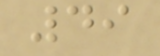49
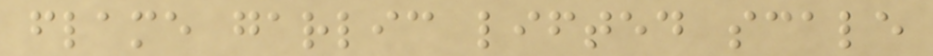flame garlic lifted scale
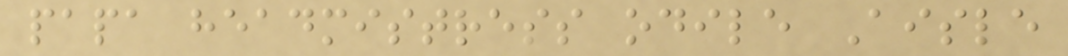papa headmistress odile Aisle
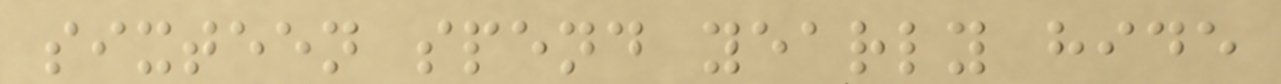sixteen spend yearly hide
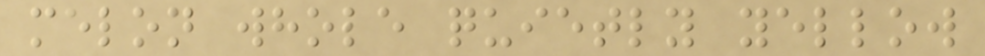melon whole quietly yellow
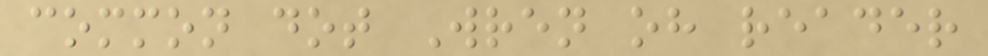common dot Wren oh reader
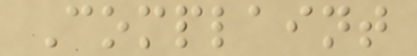Complaint
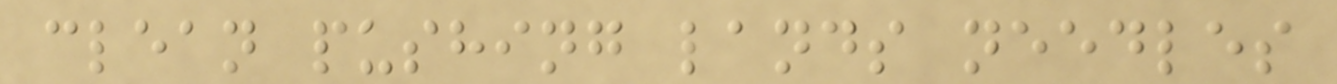clean pushing lands needles
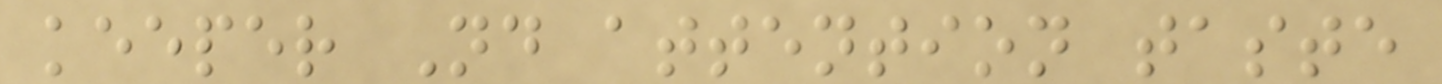keeper Nd attention taste
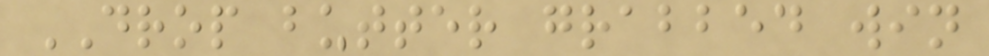DROP butter grabbed win
